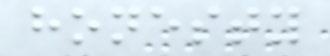honesty
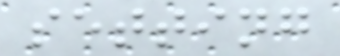setting
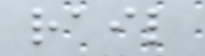rail
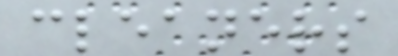cleaners
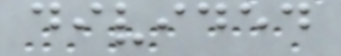divided
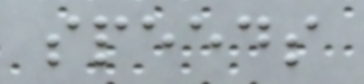speeds
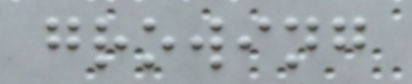growing
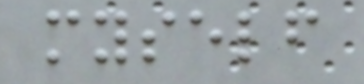myself
